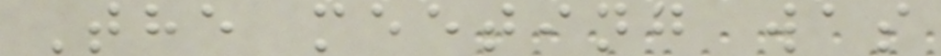The meeting was
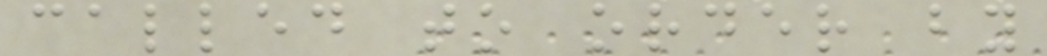called to order by
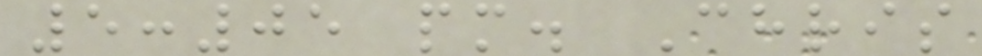5:05 pm. Chris
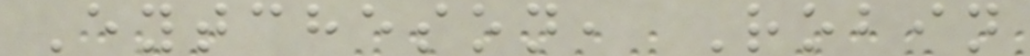Eytcheson, Robin
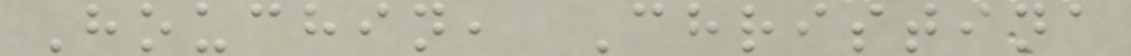Houchin, Christina
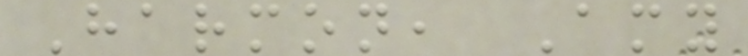Harmon, Amy
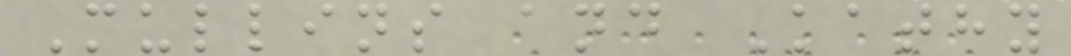Mullins and Kathy
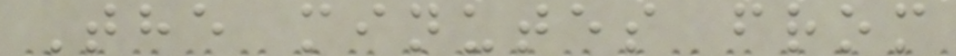The minutes from
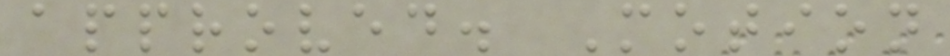approved. Motion
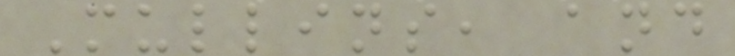Mullins, and
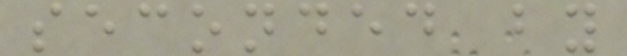seconded by
